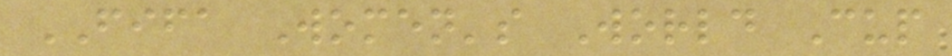FIFA Women's World Cup
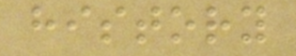history
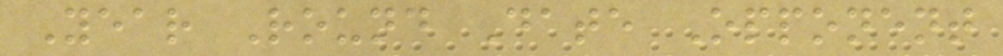Year Round Date Opponent
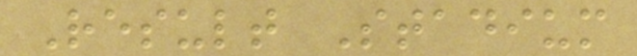Result Stadium
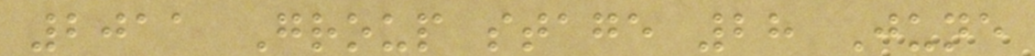2011 Group stage 28 June
